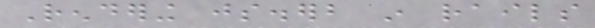Rendering js.erb in rails
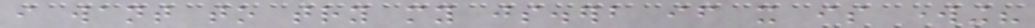i want to try my js.erb if it is working?
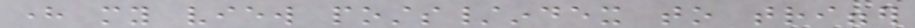here my view posts/index to trigger
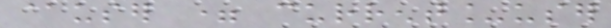@user = current_user
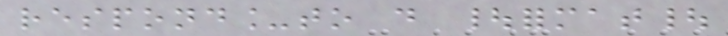respond_to do |format|
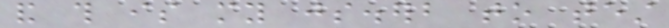and this is my js.erb to test
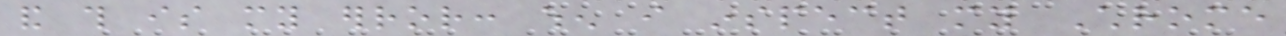and this is my error: when i inspect my Chrome
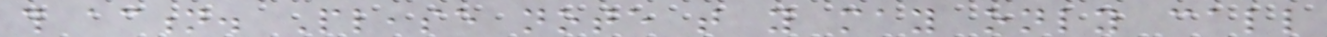this action. Please note that you may only call
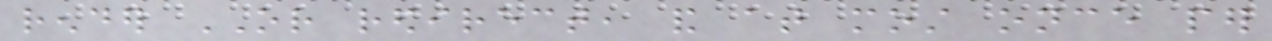render OR redirect, and at most once per
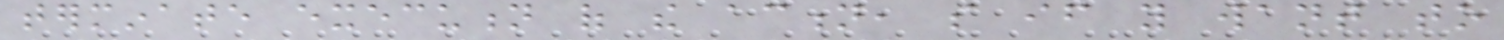terminate execution of the action, so if you want to
